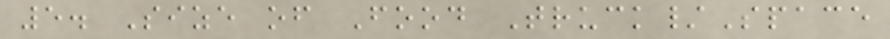5. Size of Food Truck/Space
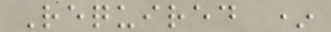Required *
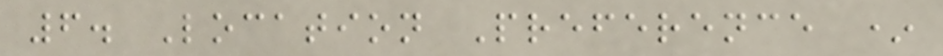6. Location Preference *
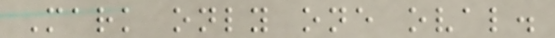Mark only one oval.
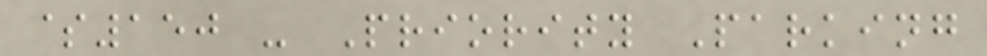$150 - Priority Parking
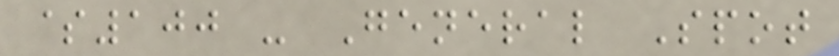$100 - General Spot
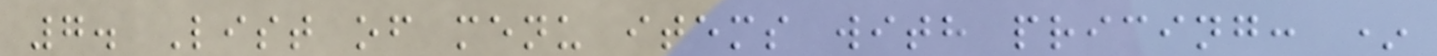7. List of menu items with pricing: *
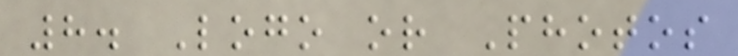8. Logo or Photos
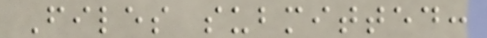Files submitted:
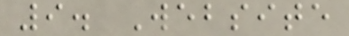9. Website
